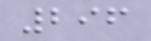296
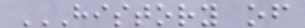HISTORY OF
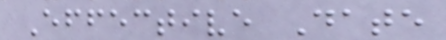Effective Date
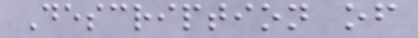Description of
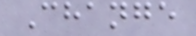Change
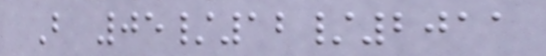B 05/12/2011
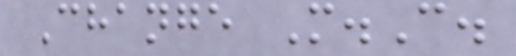Change M.C.
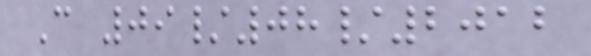C 09/08/2012
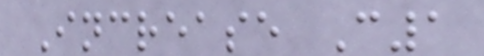Increase C1
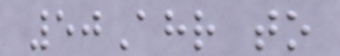50Ahr to
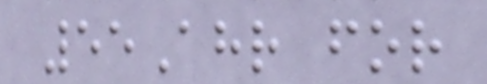55Ahr for
